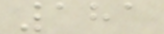181
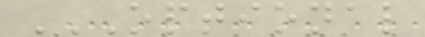OPTIONAL
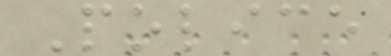Police
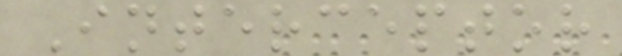Interceptor
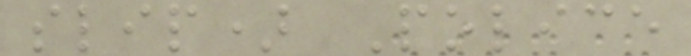slip) Police
